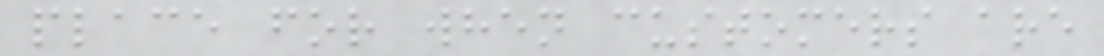place for when customers are
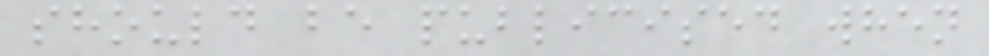should be publicised when
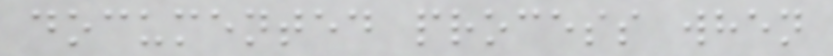documented process when
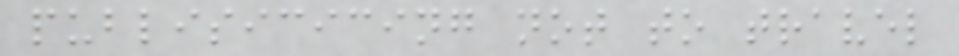publisicicing not to travel
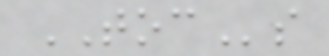TOCs
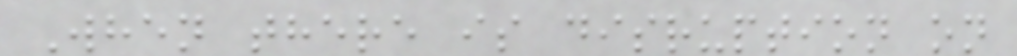When there is disruption on
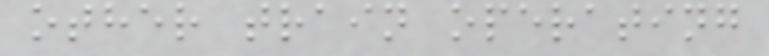other train operating
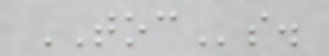TOCs.
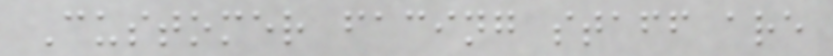Customer facing staff are
